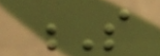S
